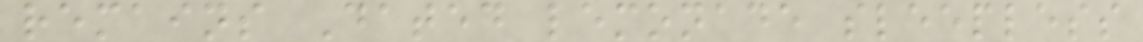remains Dated lemonade sleepless
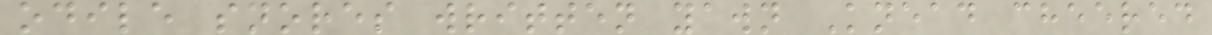odile snores written yawn Knead cheered
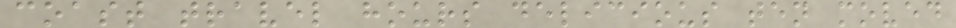coast travel hours delicious ten moved
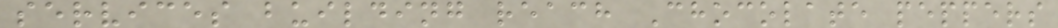services building reach Chocolate peppers
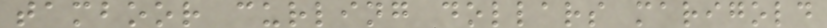tamboor curling dollars marigold
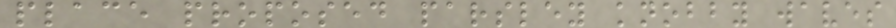place proposed parsley knobby waves
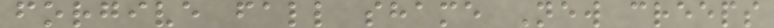forgive fall shame New creeps
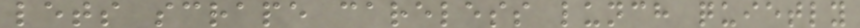lets scrape careless lunch quietly
